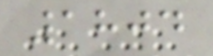1804
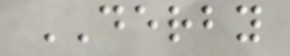DERBY
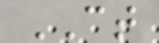CT
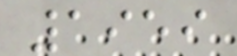1959
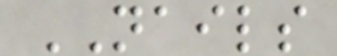NAILS
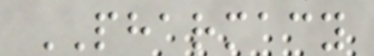PHARMACY
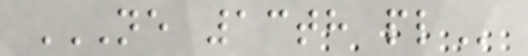NE 13TH PL
